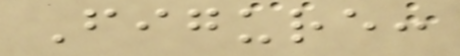Figure:
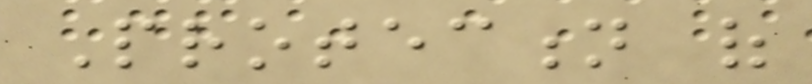Protection of
